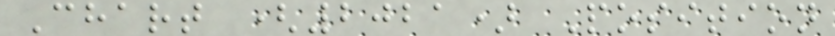Chart (2021) Position
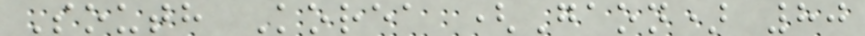South Korea (Gaon) 80
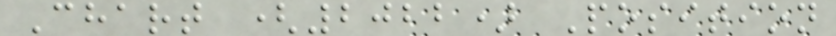Chart (2022) Position
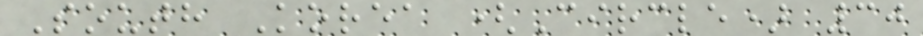South Korea (Circle) 30
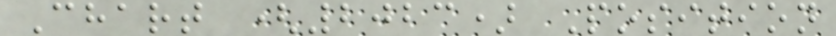Chart (2023) Position
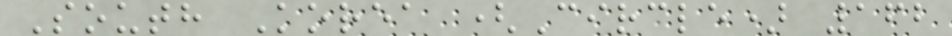South Korea (Circle) 162
